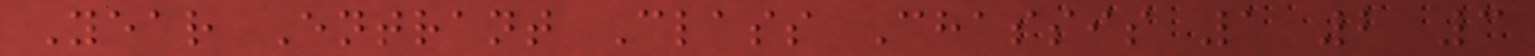Year Entrant Class Chassis 1 2 3
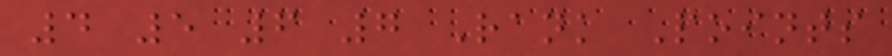4 5 6 7 Rank Points
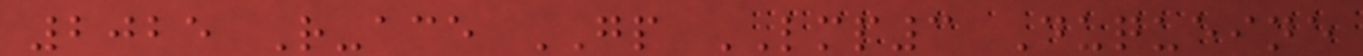2025 R-ace GP LMP3 Duqueine
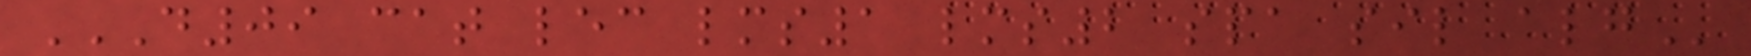D09 CAT LEC LMS1 LMS2 SPA SIL ALG
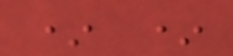* *
